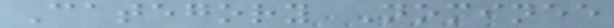Category Nominee
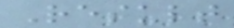Result
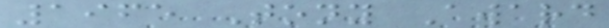1965 Tony Award
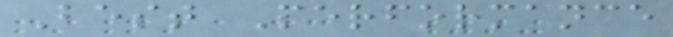Best Performance
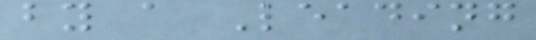by a Leading
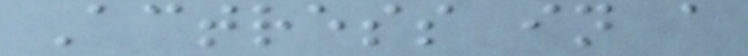Actress in a
